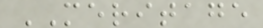MERITAGE
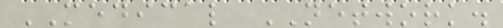MEDICAL NETWORK.
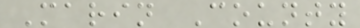Marin County
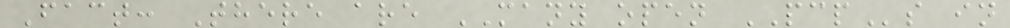Fact: There are MANY open PCPs in
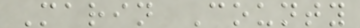Marin County
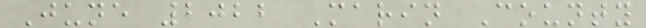June 2022 Marin County
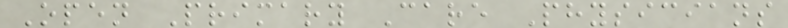Open Primary Care Physicians
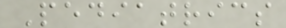Pediatrics
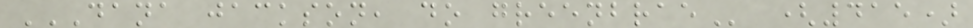DANA JACKSON, DO GREENBRAE (415)
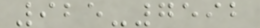925-7592
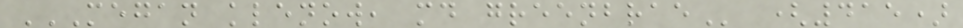MEGAN KLENOW, MD GREENBRAE (415)
